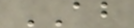AB
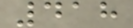418
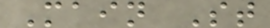Main St
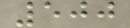500
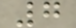7
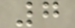7
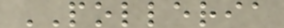POLLERIA
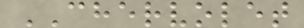CHERVOLET
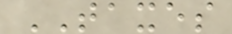TAXES
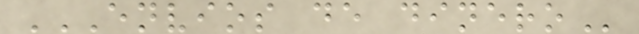ENVIOS DE DINERO
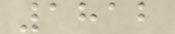1812
